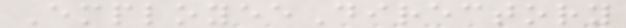EmployeeDirectory
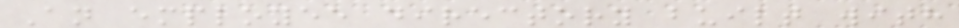An employee directory built with
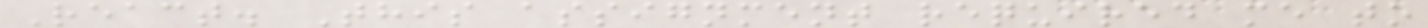React. This assignment required me to
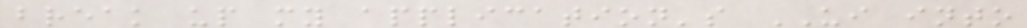break up my application's UI into
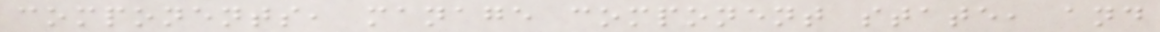components, manage component state, and
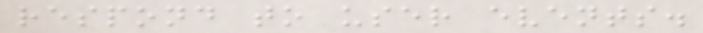respond to user events.
